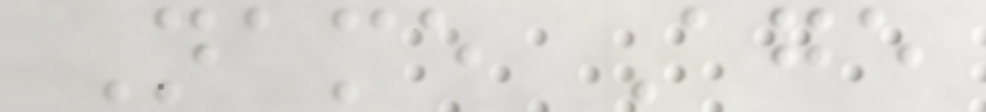Name Age
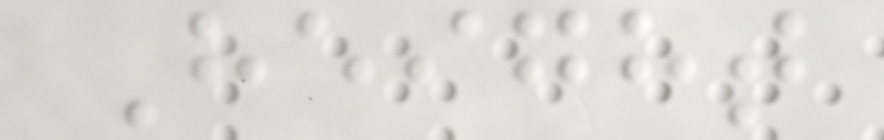Height
